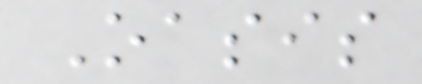Oasis
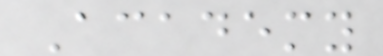Academy
